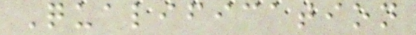Qualification
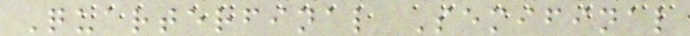Quarterfinal Semifinal
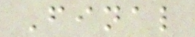Final
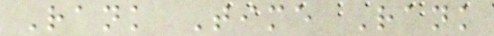Rank Time Rank
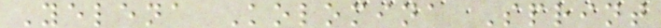Yelena Kolomina Sprint
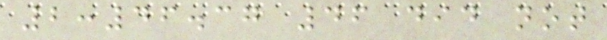2:46.37 46 did not
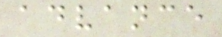advance
